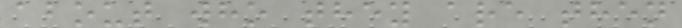about who they are then
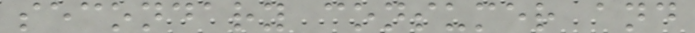secondary consumer and
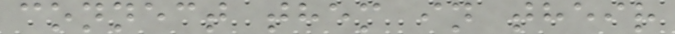connect them in their
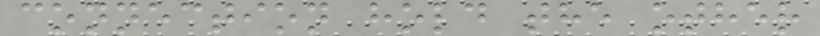connection hold the other
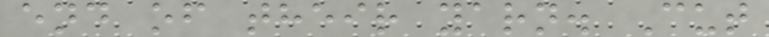end of their yarn. Cut
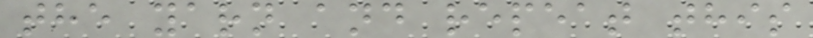the yarn and repeat this
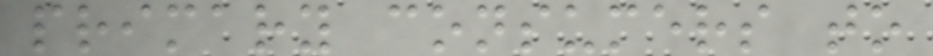primary consumers to
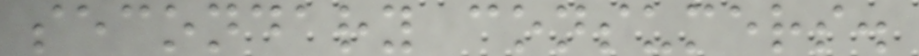secondary consumers.
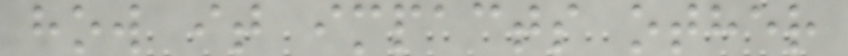how it impacts other
